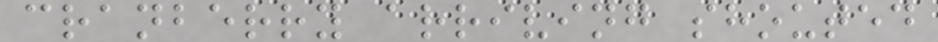cranberry arriving shouted
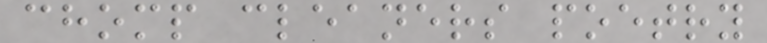chomp cleaners poetry
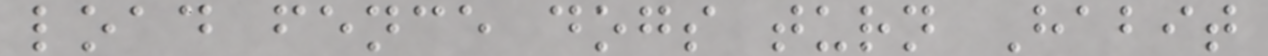load fence dogs turn Habit
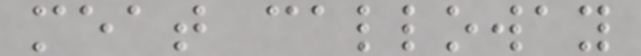meat calloway
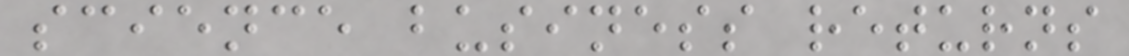science business returns
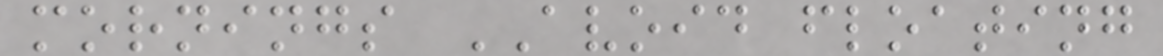mornings AVOID floating
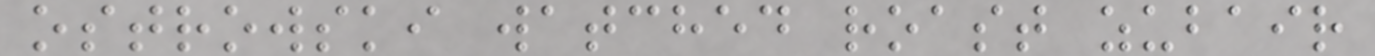ostrowski watched roast zubair
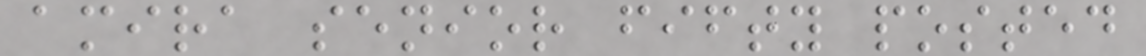amira senior fifty posted
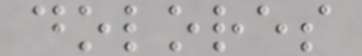dolores
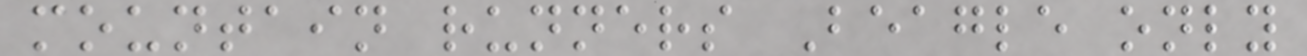mountain runners Beagle only
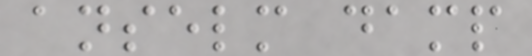anselm damp
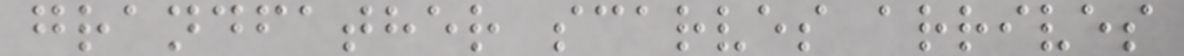grandfather scarves arrives
